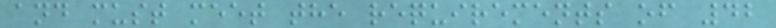and must meet the requirements of 42
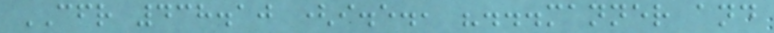CFR 438.10 (i.e., "...manner and
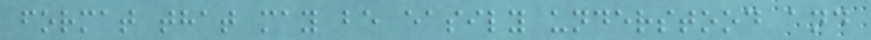format that may be easily understood and
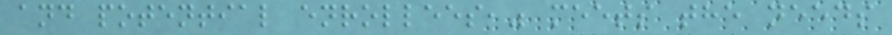and potential enrollees," meets the needs
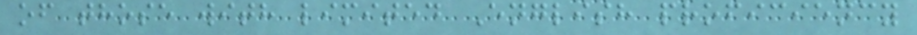of those with limited English proficiency
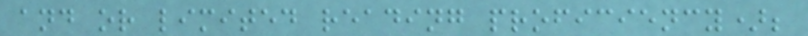and or limited reading proficiency);
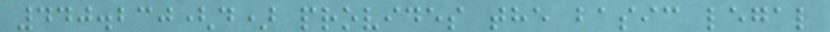440.230(d) provides the basic legal
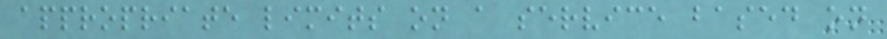appropriate limits on a service based on
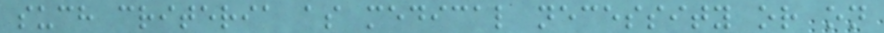such criteria as medical necessity or on
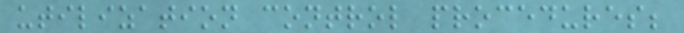utilization control procedures;
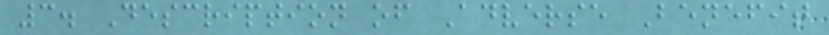3. Description of Adverse Benefit
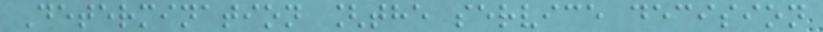Determination [the service decision
